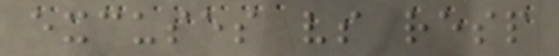excuses vs resp
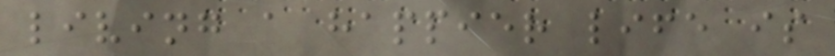living a happier life is
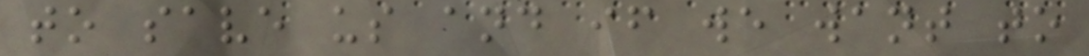to save us and if we want to
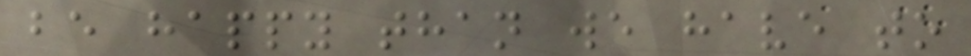be happy than we have to
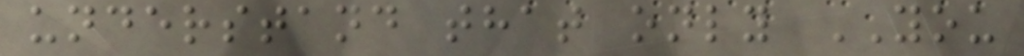understand that only YOU
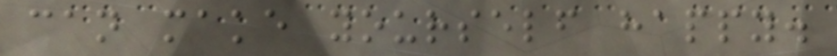can make yourself happy.
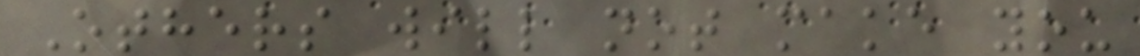Others will not make you
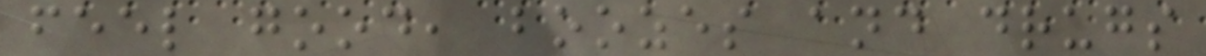feel good, boozes and drugs
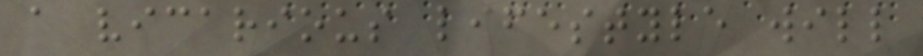a vicarious lifestyle will
